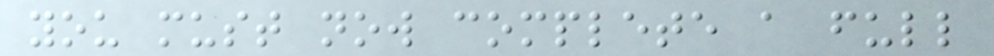you must now complete a full
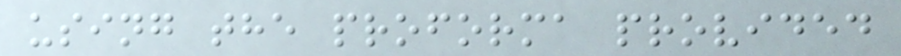using the proforma provided
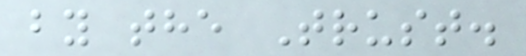by the Trust.
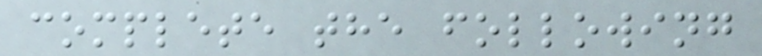complete the following
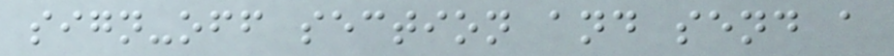sign-off section and send a
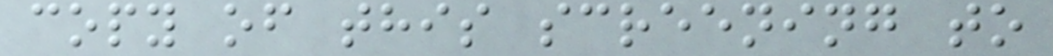copy of this screening to
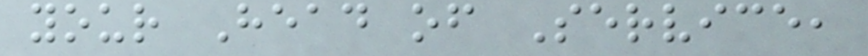your Head of Service,
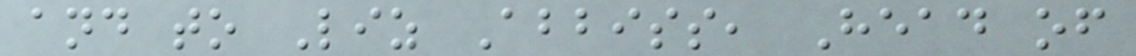and to Liz Abbiss, Head of
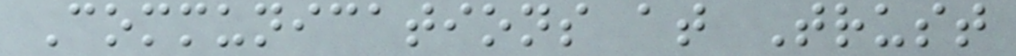Communications at Trust
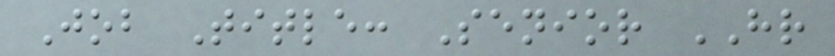Job Title: Senior HR
